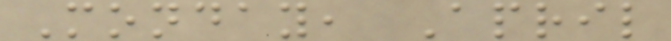Monday, April
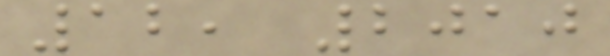12, 2010
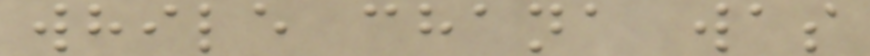while chana was
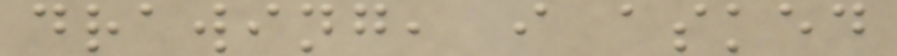drawing, i asked
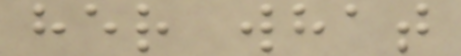her what
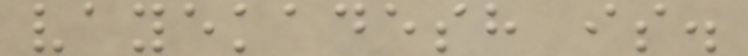vayekadesh is.
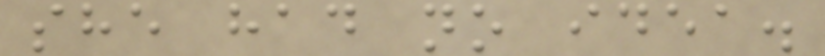she had no idea.
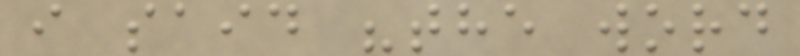i said "the word
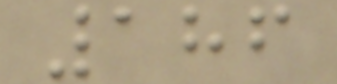186
